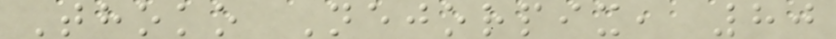Thoko Nejorpix, 80
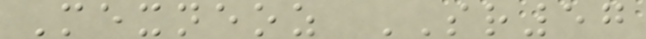Mexneoz SR57
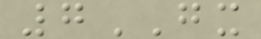7GX
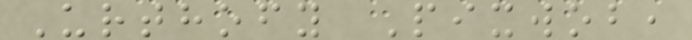Urthofy Pixwob,
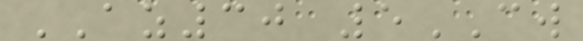AZ30 5CW
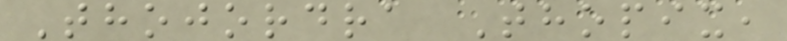Thojordra Thopix,
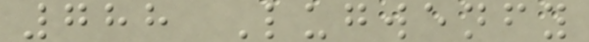788 Lugwenfy
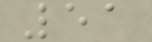51
